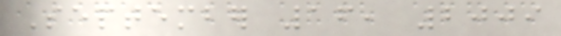September 16, 2009
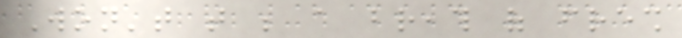Won't that be a breath of fresh
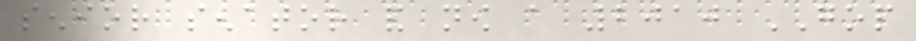senior senator and now a 2010 GOP
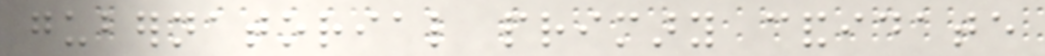gubernatorial primary candidate
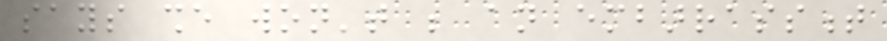says she won't be an embarrassment
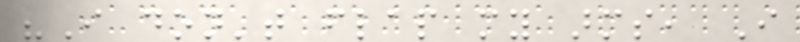"I don't flap my arms, I
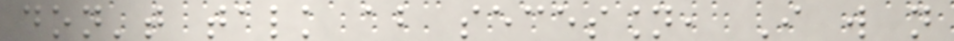don't talk about secession, I will not
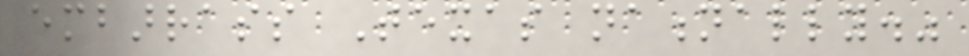embarrass Texas nationally."
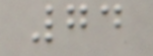74
